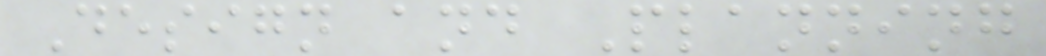Design and Planning
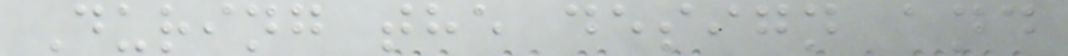During the design and
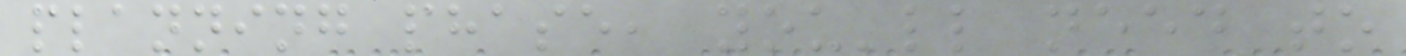planning phase, you'll need to
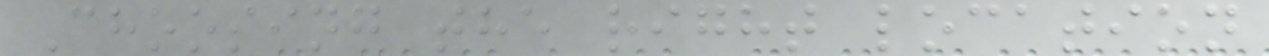Choosing the right location
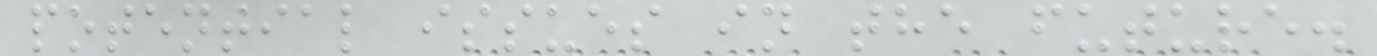potential issues in the future.
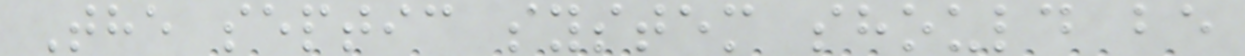The septic system should be
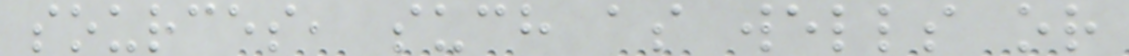sources, such as wells or
